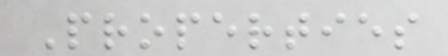Properties
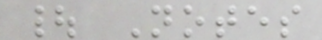| Notes
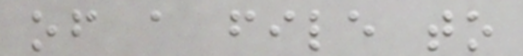of a file to
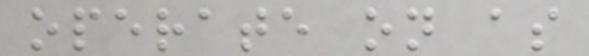operate on as
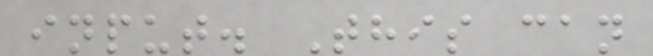input. This can
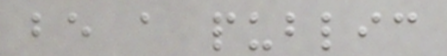be a public
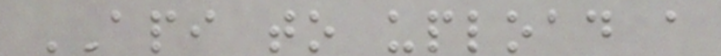API to upload a
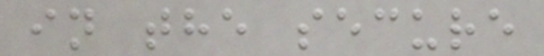in the secure
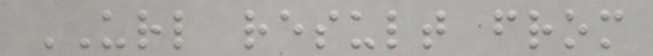URL result from
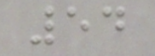54
